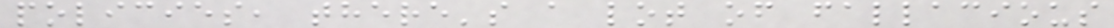policies, there's a lot of fallacious
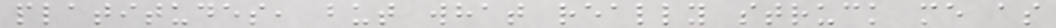platitudes, but what really struck me as
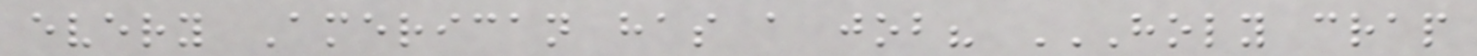every American has a job? HOLY CRAP
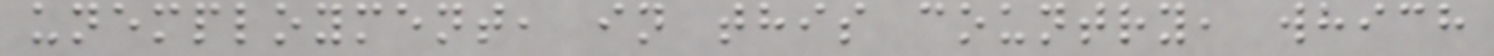unemployment, in this country, which
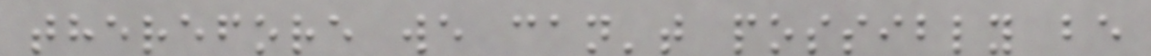therefore we can't possibly be
